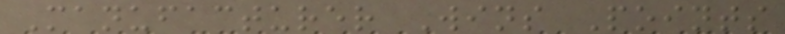Manufacturer Wins Points
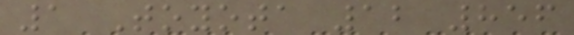1 Toyota 12 856
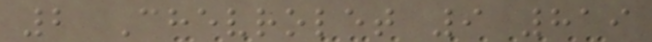2 Chevrolet 9 819
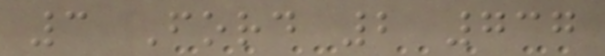3 Ford 2 737
